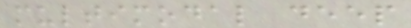multimodal deep
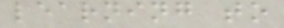learning to
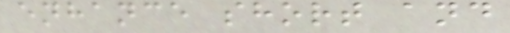enhance short and
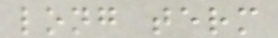long term
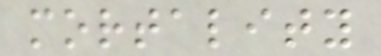mortality
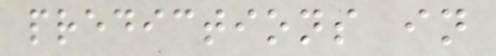predictions in
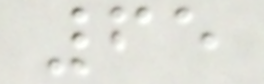65
